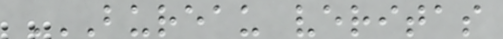BUREAU VERITAS
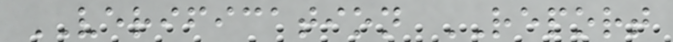VERIFICATION REPORT
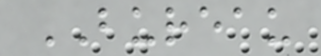BUREAU
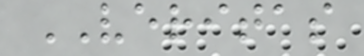VERITAS
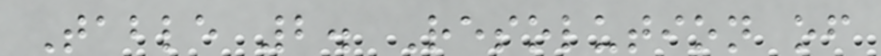Table 2. Resolution of
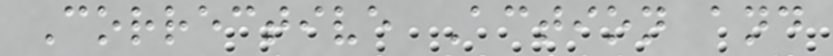Corrective Action and
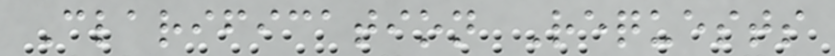Clarification Requests
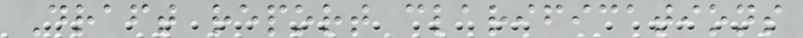Draft report clarifications
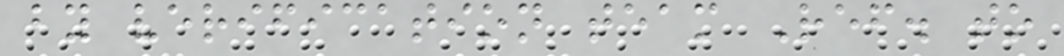by verification team Ref. to
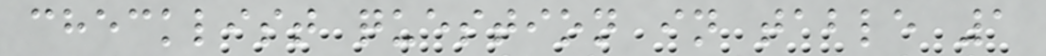checklist question in table 1
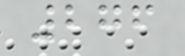276
